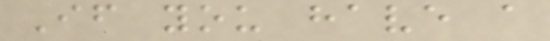If you have a
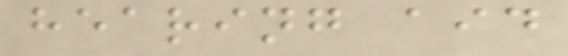hearing aid
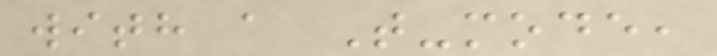with a T-mode,
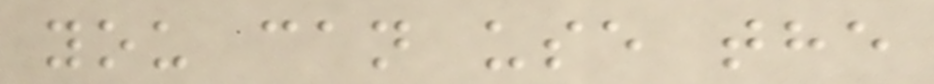you can use the
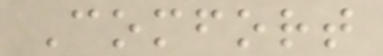Comfort
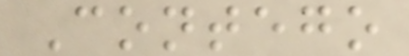Contego
